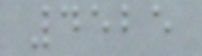4525
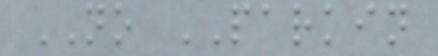NO PARKIN
